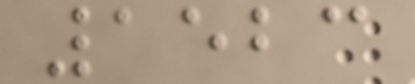1523
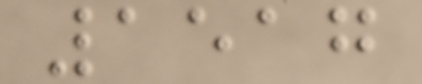1517
